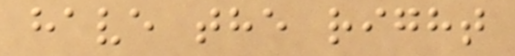have the right
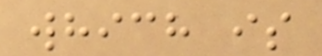which is
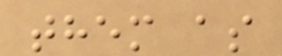them as
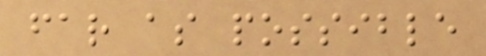far as possible
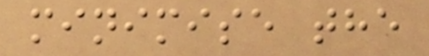minimise the
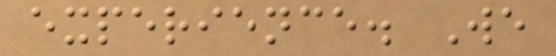experience. We
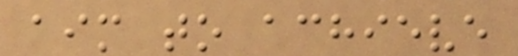aim to achieve
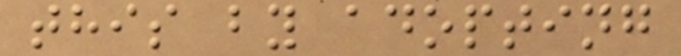this by adopting
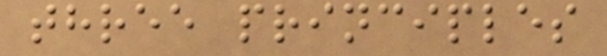three principles
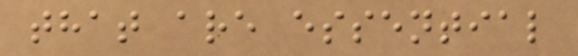that are essential
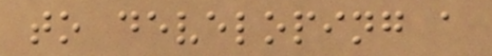to developing a
